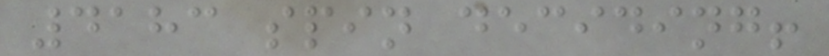4183 spin deciding!
